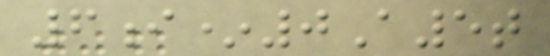6i*0A5t
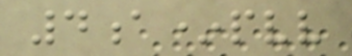4a*pvv
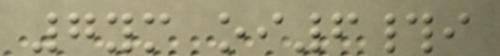7ym oi6#i
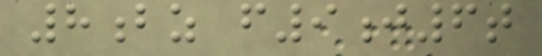8bz f9j6t
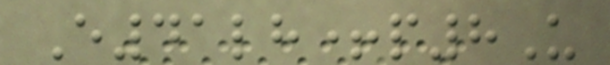E41lh+p8U
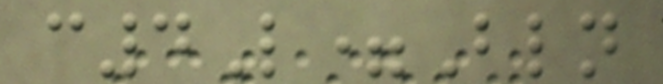c4L=Bln
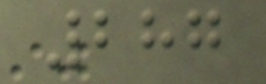287
